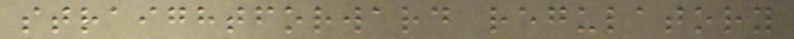straightforward regulatory
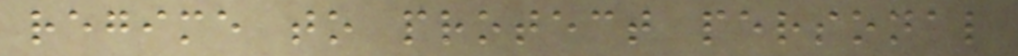regime to protect personal
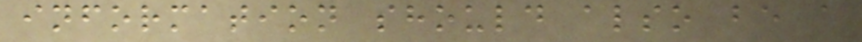information should also be a
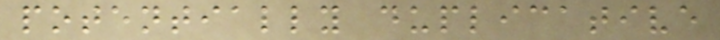potentially duplicative
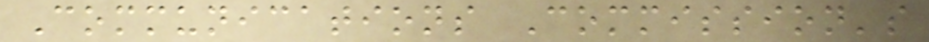Communications Commission's
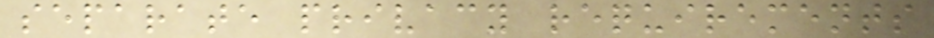separate privacy requirements
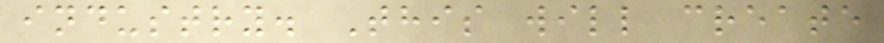industry. This will create
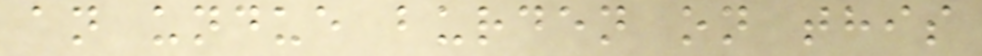an undue burden on this
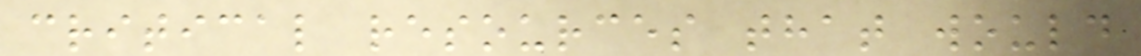critical resources that would
